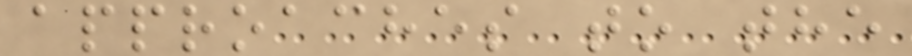approaches to the
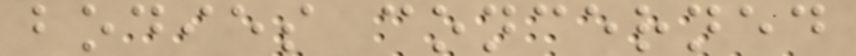bodies concerned
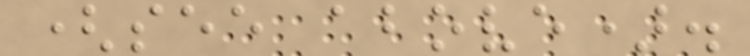(see above).
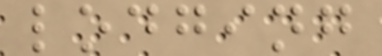lodging
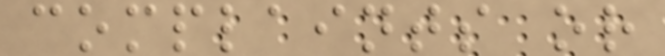complaints or
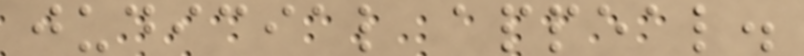judicial appeal.
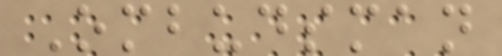Ombudsman
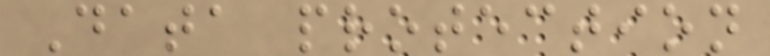Data protection
